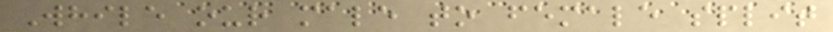While our male to female split
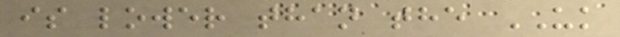is lower than the UK
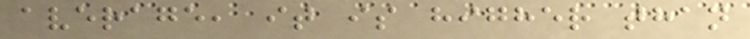average, it is higher than
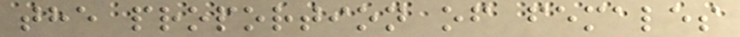the proportion of females
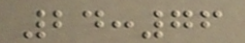24:76
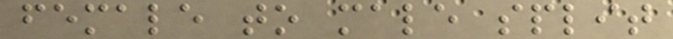female to male split
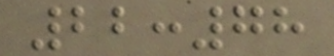22:78
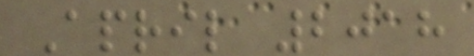April 2018
